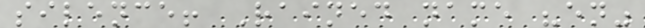silence! Rained name "en"
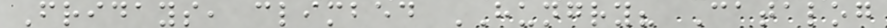Fridays, climbed HUNGRY? Catalog
